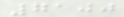7100
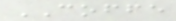COFFE
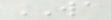WA
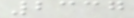2337
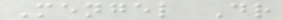Mengel Dr
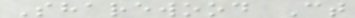Sharewood Ct
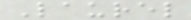Laurel
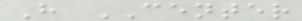H CENTER
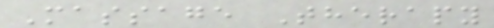Massage Therapy
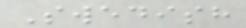Swedish
